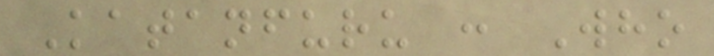Katanfuru : Who
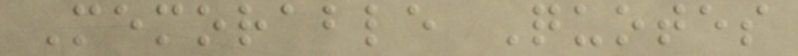Memorable Quotes
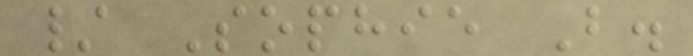/ Sophie B.
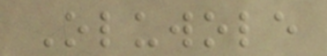Oluwole
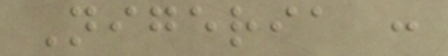Nigeria :
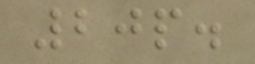20p.
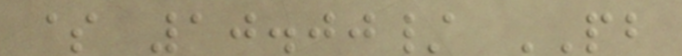$ 10.00/ PB
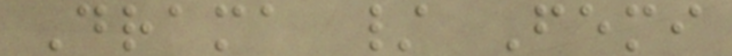Drama / Femi
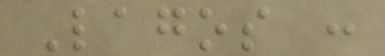Lagos :
